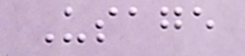Usage
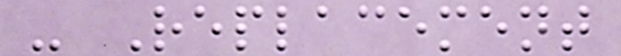- Replacement
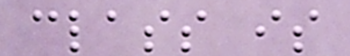class is
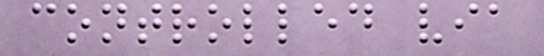controlled via
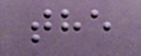the
